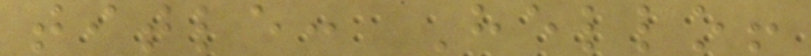title: Hello!
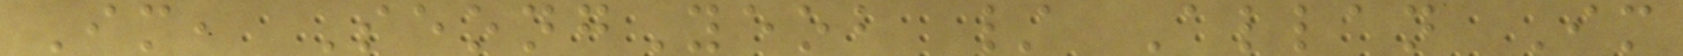Im, SeongYeob / Allan Im
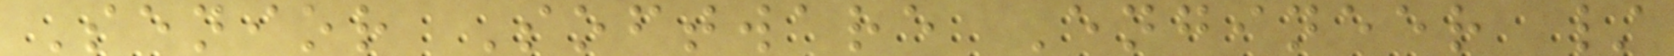Senior Software Engineer /
